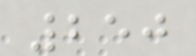250
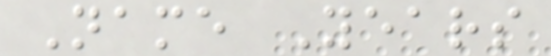Name Years
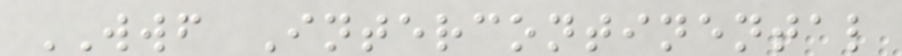WWF Intercontinental
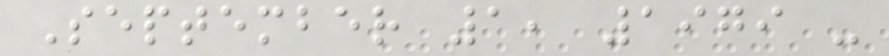September 1, 1979 -
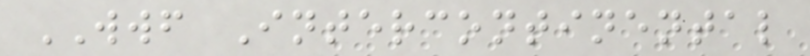WWF Intercontinental
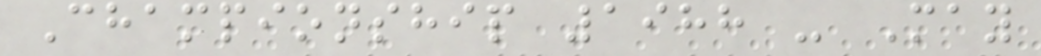Championship 1988 - May
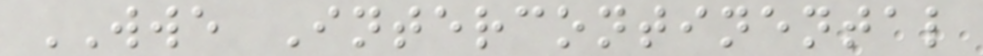WWE Intercontinental
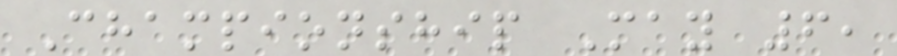Championship May 6,
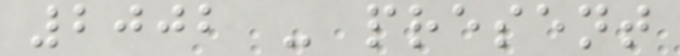2002 - present
